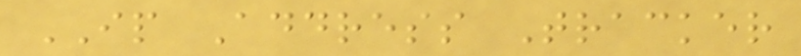IP Address Tracker
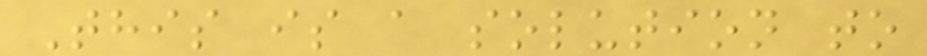This is a solution to
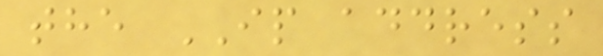the IP address
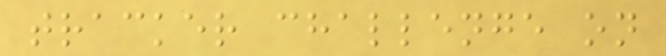tracker challenge on
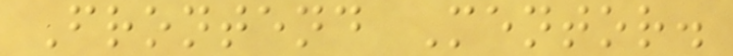Frontend Mentor.
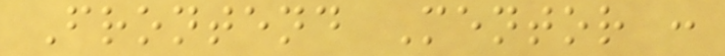Frontend Mentor :
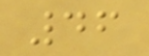46
